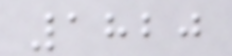1820
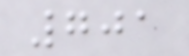701
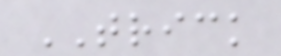TRICK
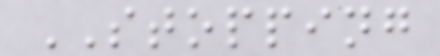STOPPING
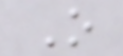O
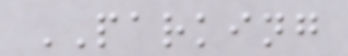PARKING
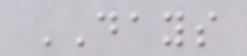DAYS
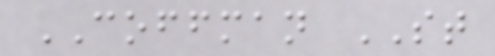COFFMAN ST
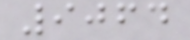9064
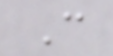C
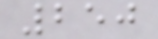250
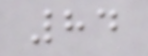84
